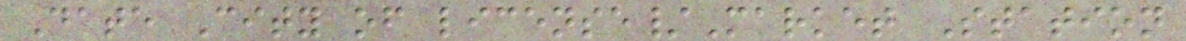Date City of license/Market Station
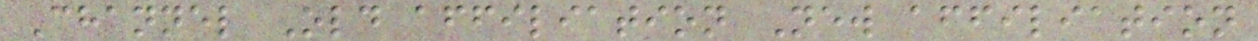Channel Old affiliation New affiliation
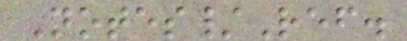Notes/Ref.
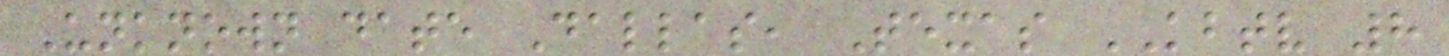Unknown date Dallas, Texas KBTV 8
